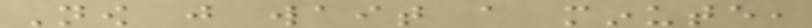Now just wait a minute,
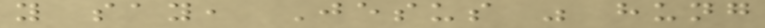you say, Jesus was hung
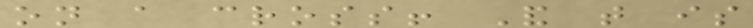on a cross! And that is
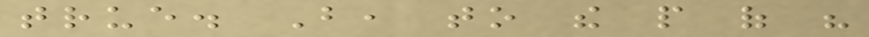true. But, to the people of his
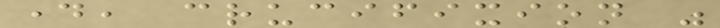day, crucifixion was
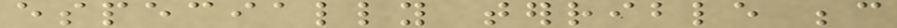especially terrible because
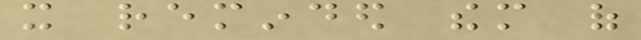it reminded them of
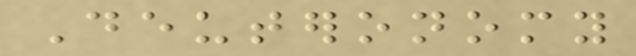Deuteronomy
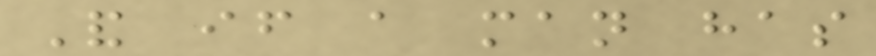And if a man has
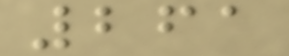261
